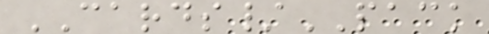CARDS/PACK
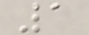1
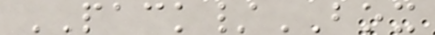PACK/BOX
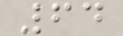64
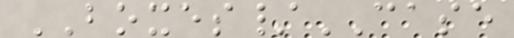BOXES/CASE
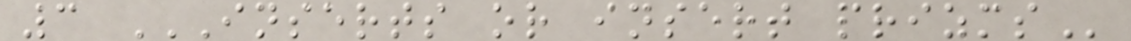3 INSERTS OR INSERT PRIZMS
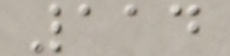114
